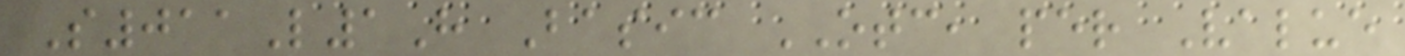S011L1H Basic OTC, per Value
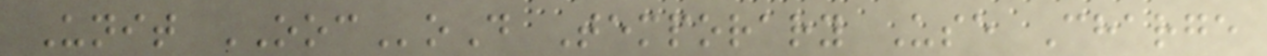Unit OOCoD Temporary Use Charge
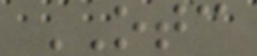OTC
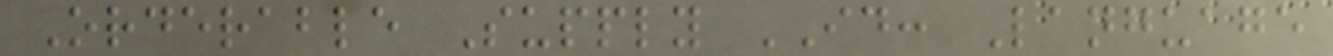Orderable Supply ID: Language
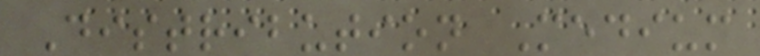Distribution Medium
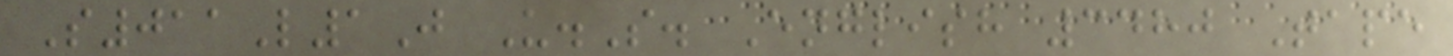S011L1J U.S. English 3480 Tape
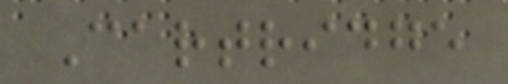Cartridge
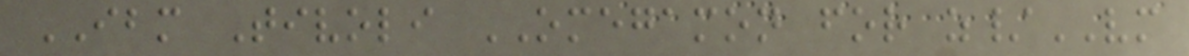IBM Tivoli OMEGAMON for z/VM
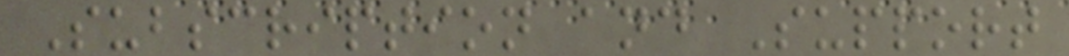Subscription and Support
